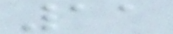11
